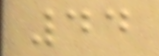44
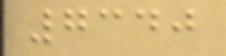7340
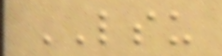LSU
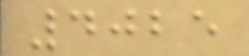4025
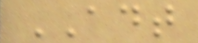ADT
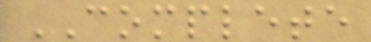COMPLETE
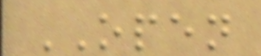OPEN
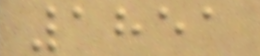1851
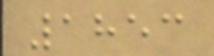1853
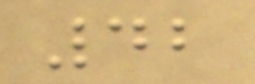42
